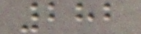282
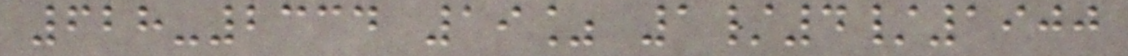628-2334 19% 1/4/1900
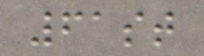61st
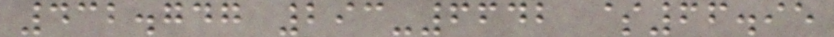432.747 293-6642 $66.95
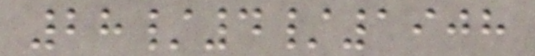28/4/1908
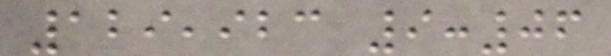129,923 9:06
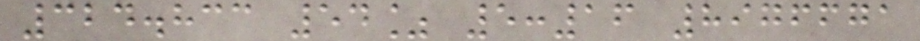324.833 54% 5:16 8976671
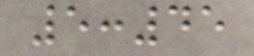5:45
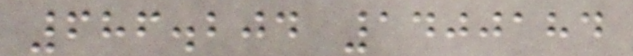686.204 1400184
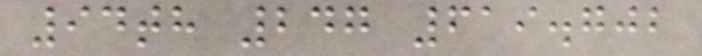94th 247 619.702
